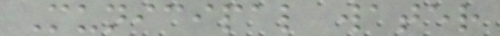Municipal water
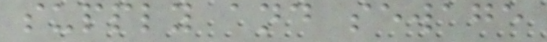supply and sewage
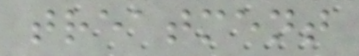treatment
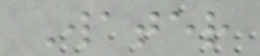Water
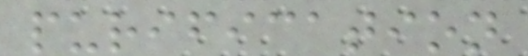purification
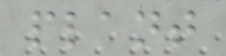plant
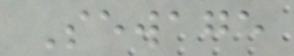Sewage
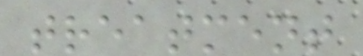treatment
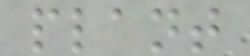plant
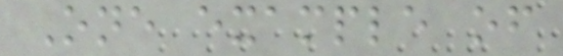One example of
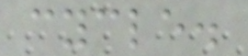cycle.
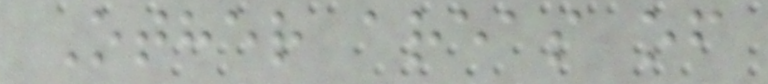Other areas of
